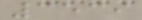3539
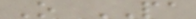O PA
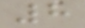8
